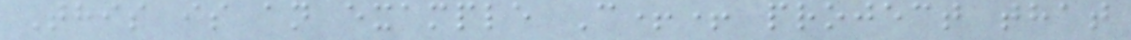This is an example C++ project that
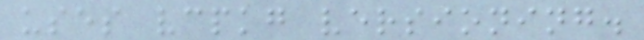uses vcpkg versioning.
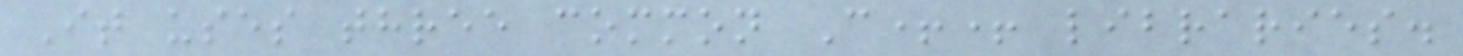It uses three common C++ libraries.
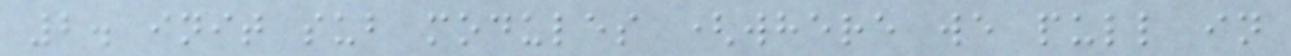2. init sub modules (where we pull in
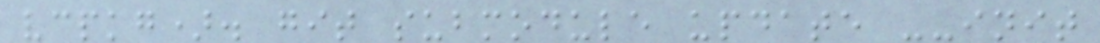vcpkg). git submodule update --init
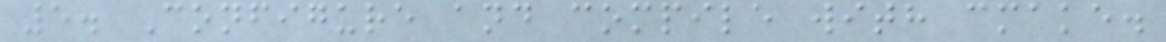5. Configure and compile with cmake.
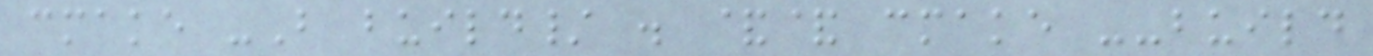cmake -B build/ . && cmake --build
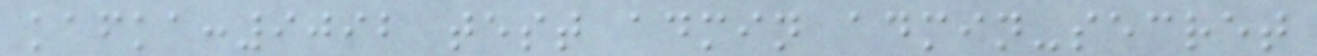kafka:9092 test admin admin-secret
